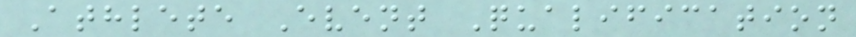Athlete Event Qualification
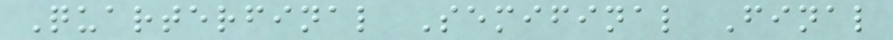Quarterfinal Semifinal Final
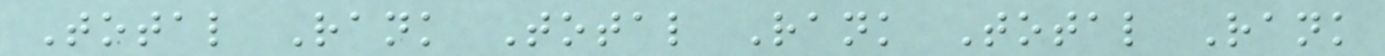Total Rank Total Rank Total Rank
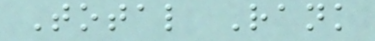Total Rank
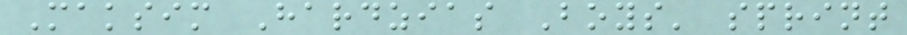Maksim Hardzias Boys' sprint
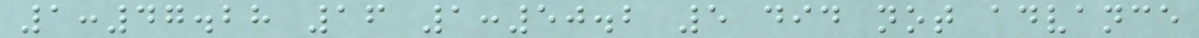1:47.28 16 1:50.2 5 did not advance
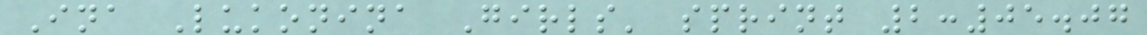Ina Lukonina Girls' sprint 2:05.07
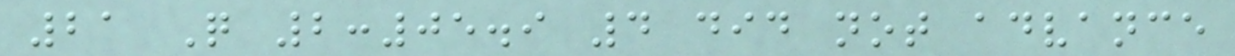21 Q 2:05.9 4 did not advance
